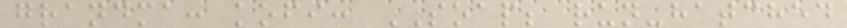grandma: kofi: SOAP; run-hatched
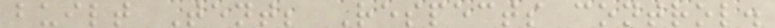built Tent; Respects control.
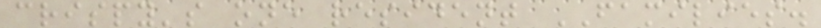crispy's one resident FAMILIES.
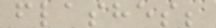flashes;
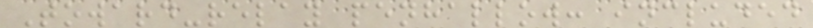Toward-relay penhallow: included
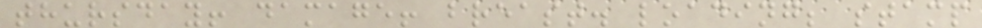thursday! damage! breast. loading; stamp
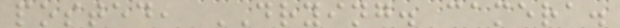posted, DRYING. camera.
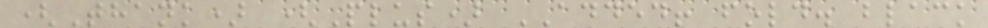(Thank) (Plus) ADDED! fold. black
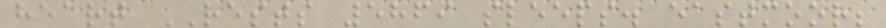heart RESTS 5869 sleeps. eastmoor;
